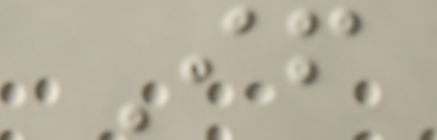If
